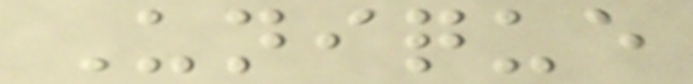Unique
